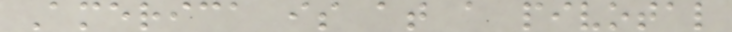America is at a pivotal
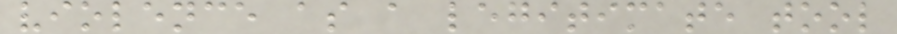violence as a legitimate tool
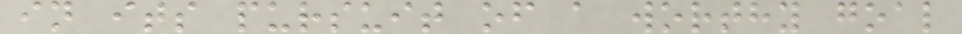in its pursuit of a worthy goal
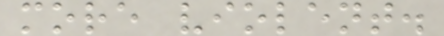more violent.
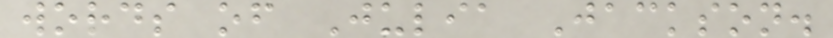words of Julia Jackson.
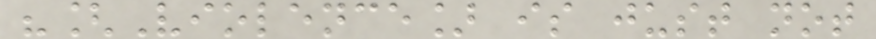"[Violence] is just not
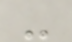-
